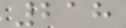218
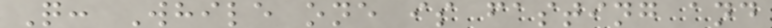Q: While one is fasting and
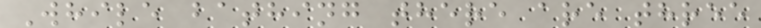While bathing there are three
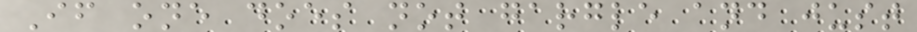If one does not gargle and just
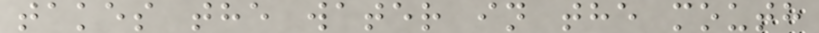takes the water in the mouth
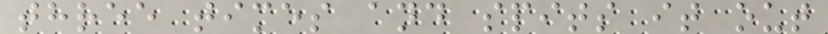three times and spits it out
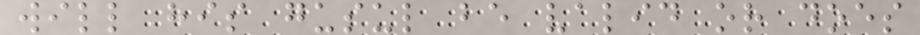will his gusul be valid or does
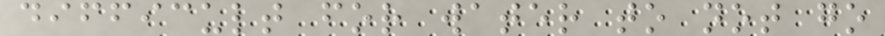difficult for water to not go
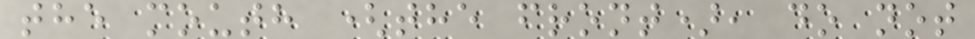the mouth (the front), do not
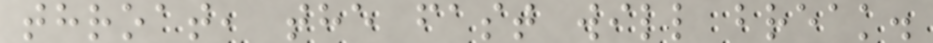throat, the fast will break.
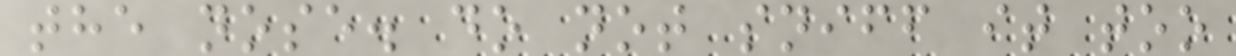the nose. do not sniff it too
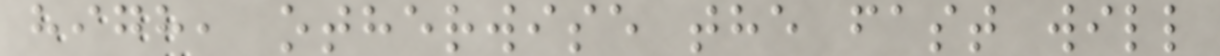high, otherwise the fast will
